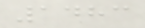1483
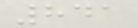841
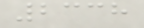2338
